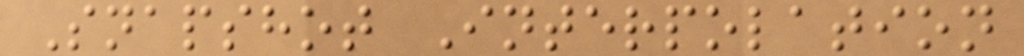Snapshot Interpolation
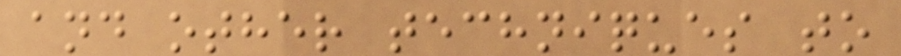and other techniques to
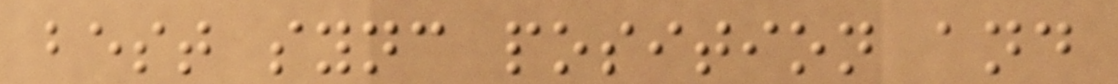best sync position and
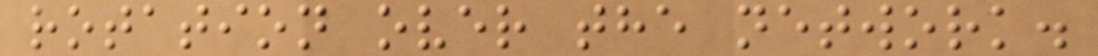rotation over the network.
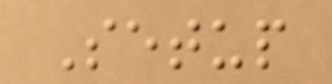Setup
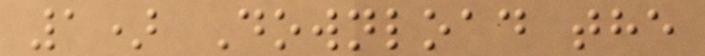1) Download the
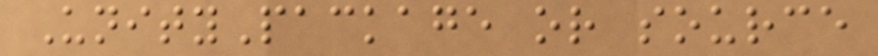UnityPackage or source
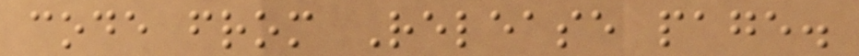code from Release page.
